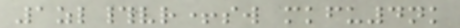1zl#vr+sw mkfu4nk
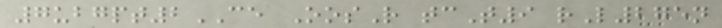7ubgpt2CE OosR tcT9 rL275n
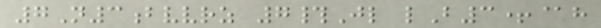7N3bvvrz 7#Jl lB3+@h
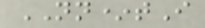NN*tI
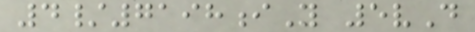4/7198iY 5vD
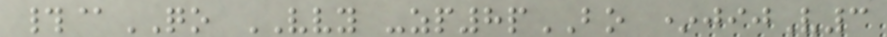#@QO VVY -zp8pBO *jijV3
